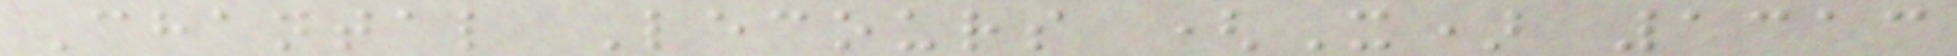Chantal Lecours (X) 1313
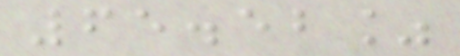65.52%
